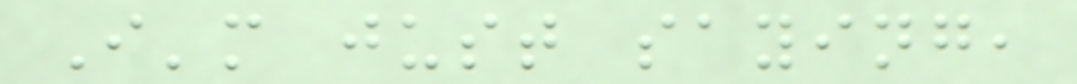I'm just saying,
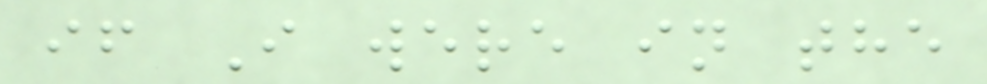if I were in the
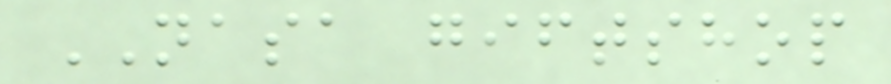NASA giftshop
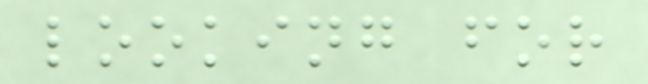looking for
